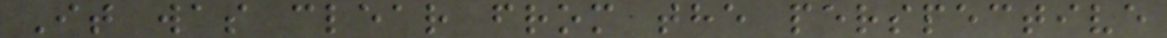It was clear from the perspective
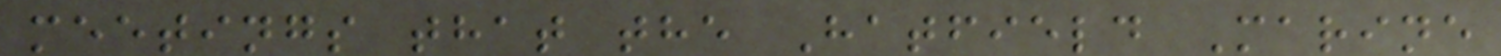meetings that the Hatfield Marine
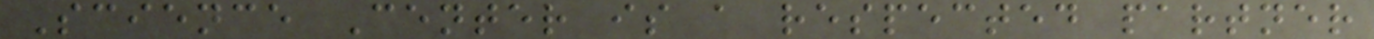Science Center is a respected partner
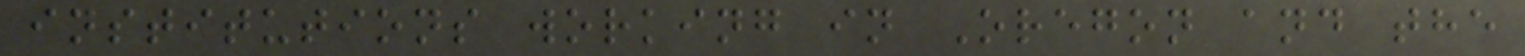institutions working in Oregon and the
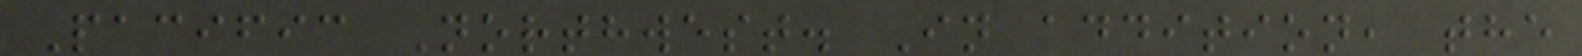Pacific Northwest. In addition, the
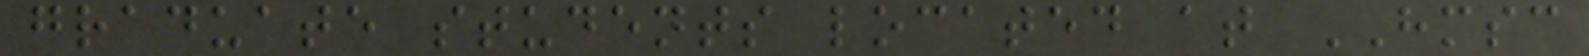graduate students located at HMSC
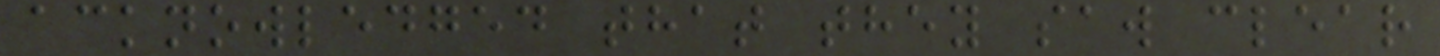acknowledged that they saw clear
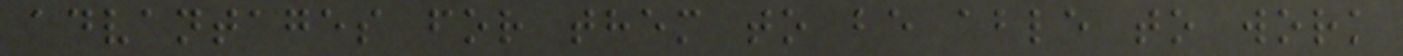advantages for them to be able to work
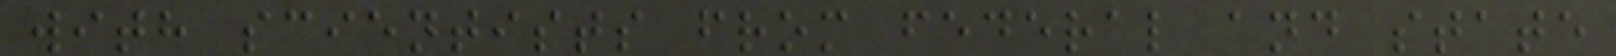with scientists from federal and state
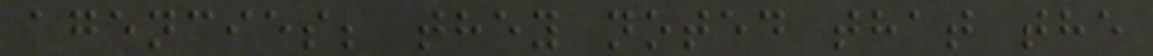agencies; they noted that the
